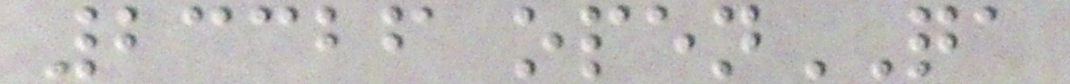23326 openQA
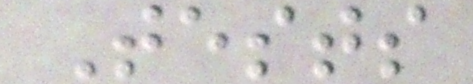Tests
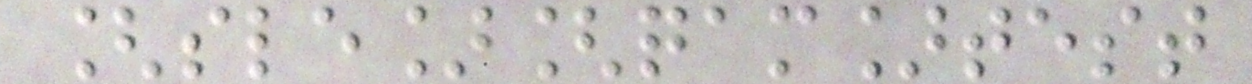[sle][qam]test
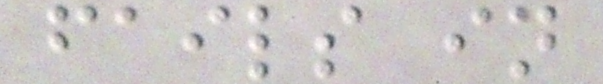fails in
